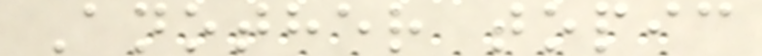Another topic
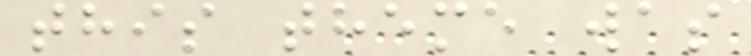this theme was
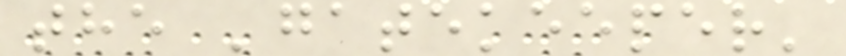the 'gatekeeper'
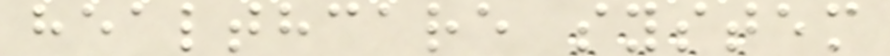healthcare system
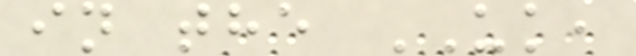in the UK,
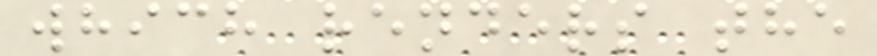which renders the
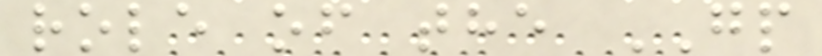role of the GP
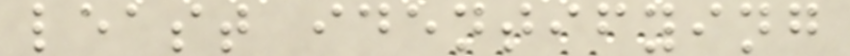least identifying
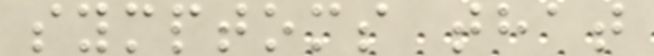symptoms that
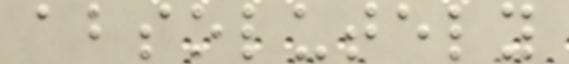absolutely
